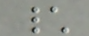\
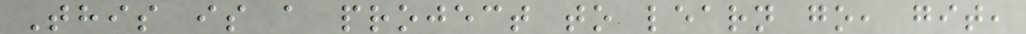This is a project to learn go, git,
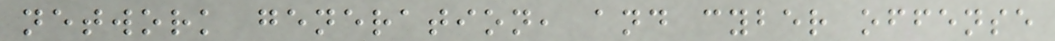network generation, and cyber offense
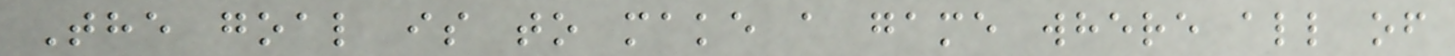The goal is to make a game where all of
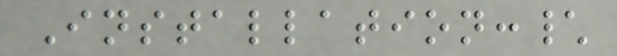Installation:\
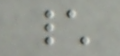\
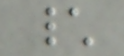\
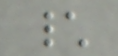\
